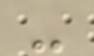-
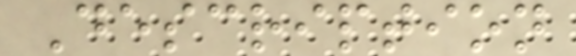Description
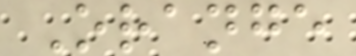Orange
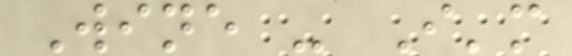Wine - I'm
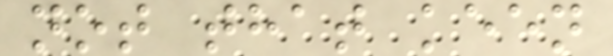not that keen
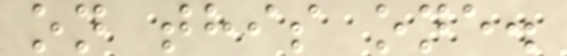on this one.
